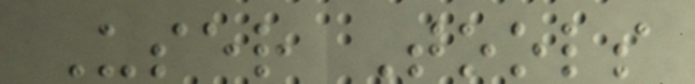User Tools
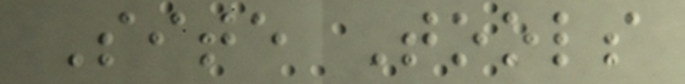Site Tools
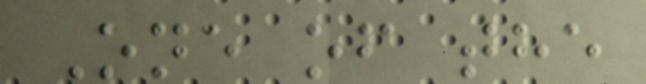One of the
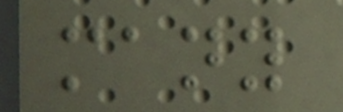many
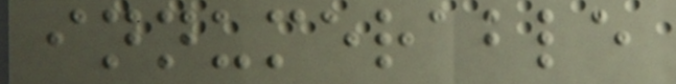innumerable
